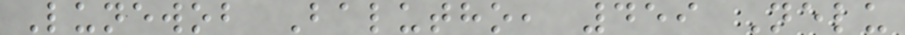Lunewob Balutho, 459 Nelu
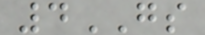4GS
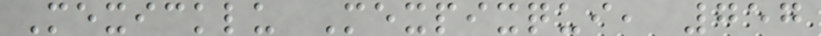Mexicklu Mexpixqui, 757
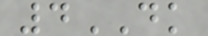4DK
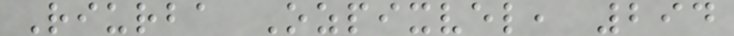Riurba Ozpixvel, 294
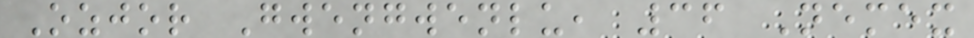Ozjor Gwengwenlu, 36 Nemex
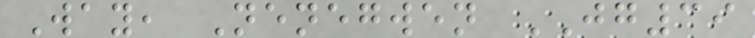Way, Nenegwen JG39
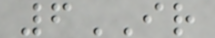6IR
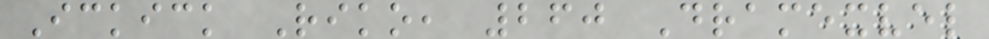Ickick Riko, 260 Dramexvel
